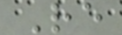Re
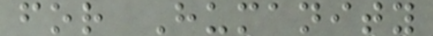for Humanity
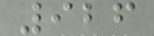926
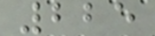225
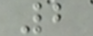2
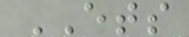ETS
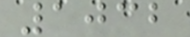1032
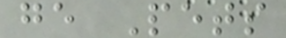ge Pets
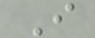I
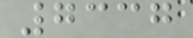7337
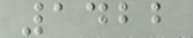1422
